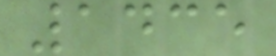1435
